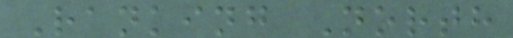Ranking North
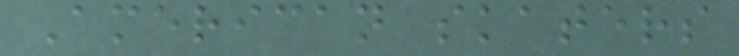American skaters
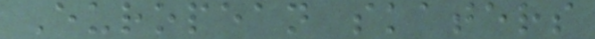European skaters
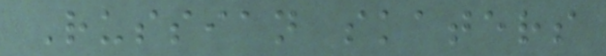Russian skaters
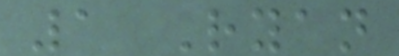1 Ryan
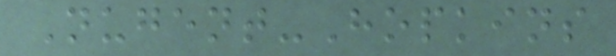Nugent-Hopkins
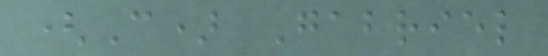(C) Gabriel
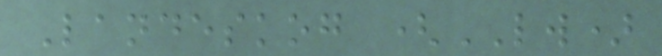Landeskog (LW)
